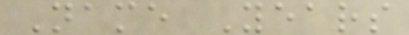Name Years
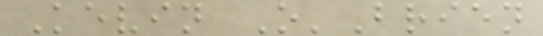Kevin O'Brien
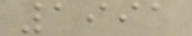1991
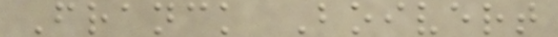Franck Boivert
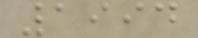1994
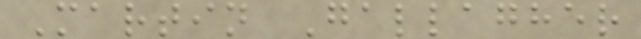Martin Gallagher
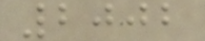2002
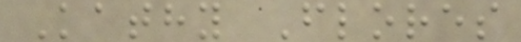Kathy Flores
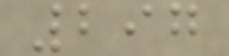297
